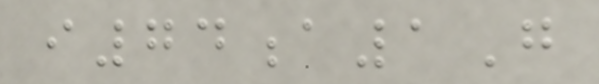i74a1G
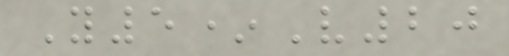Y5*V20
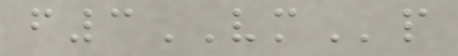f3VMp
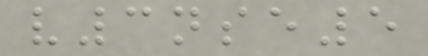v3nse5
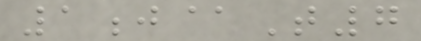1j@T7
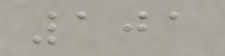101
